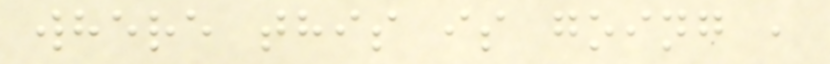where this is going ,
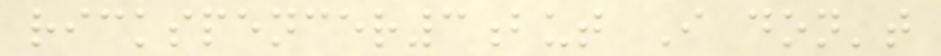rickspencer3but I don't
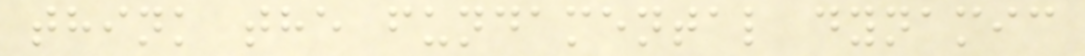think the fundamental dynamic
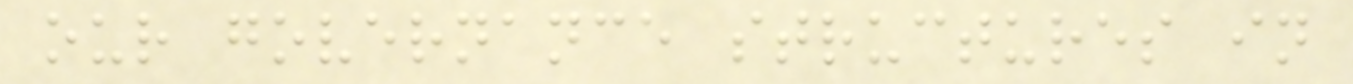our governance structures in
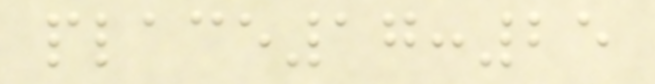place17:25
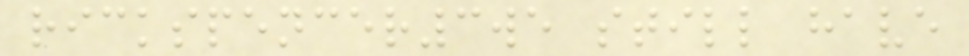rickspencer3we still have
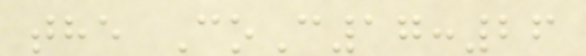the CoC17:26
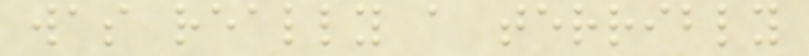was really a terribly
